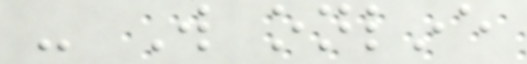- Will online
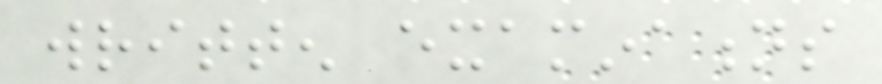written examinations
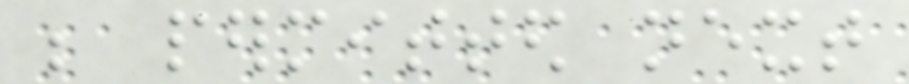be permitted next
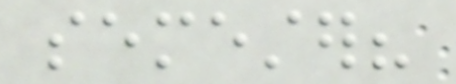semester?
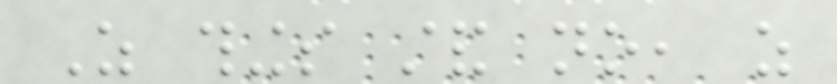As things stand no, as
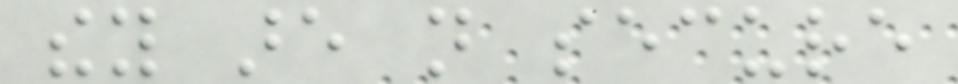they are not secure
